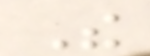The
